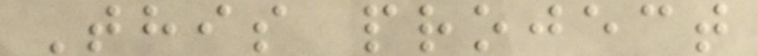This project
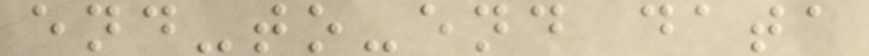end-to-end data
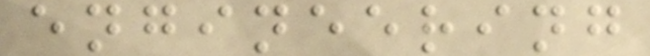engineering
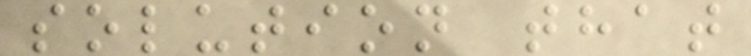solution that
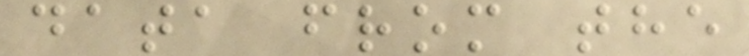data from the
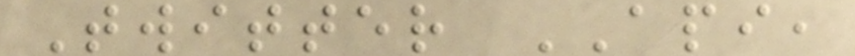Twitter API,
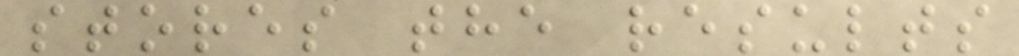stores the results
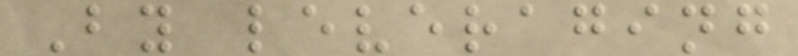By leveraging
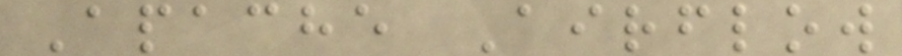Apache Airflow
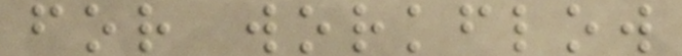for workflow
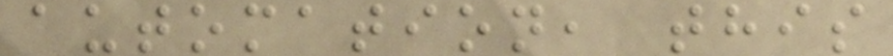automation, this
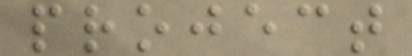project
